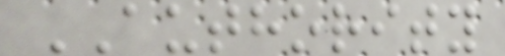AUTHORITY
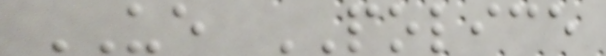UE POLICE
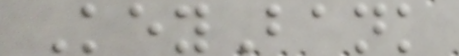KeyBank
